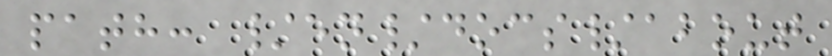path: /en/docs/about
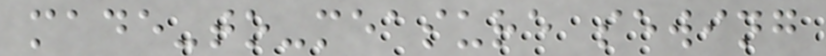made-to-measure sewing
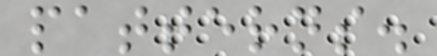patterns.
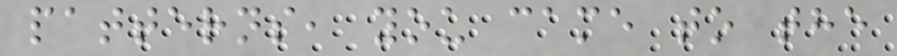patterns, you came to the
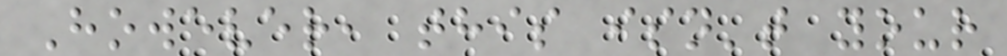However, this isn't your
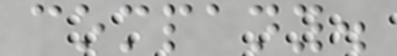company.
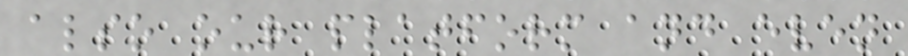also our platform and even
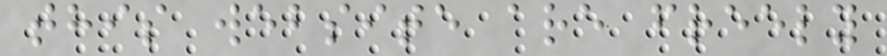this website are freely
